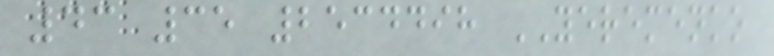43 35 2534498 YEREMENKO
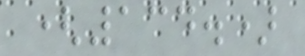(134.)
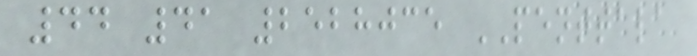44 41 2528035 PENTTALA
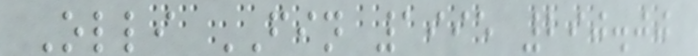Olli FIN 1995 290.00
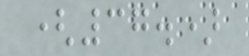(37.)
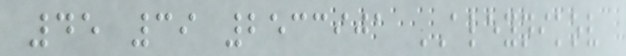45 39 2533901 ALEYNIKOV
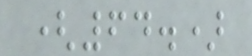(64.)
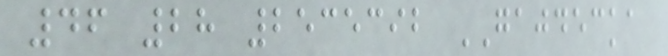46 28 2535392 GAJDECKA
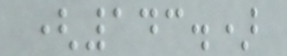(143.)
